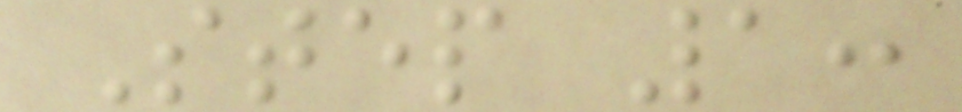Step 1:
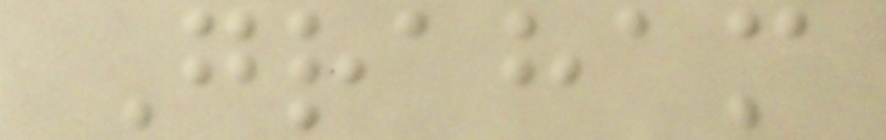Graham
